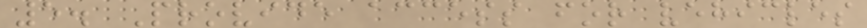5. Provide access for vehicles
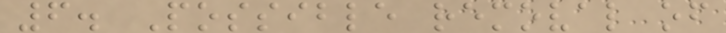6. Possible removal of
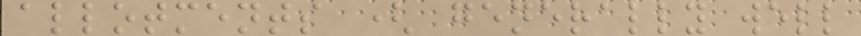allotments ( generally well
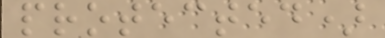protected)
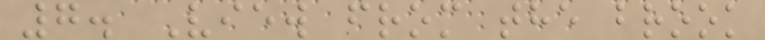7. View from the brook
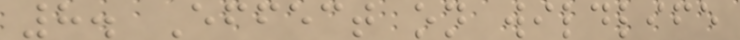8. Effect on wildlife
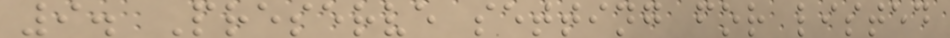9. Preserve setting for listed
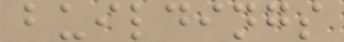buildings
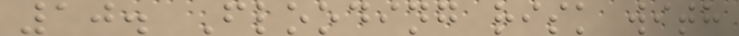10. Flooding risk with
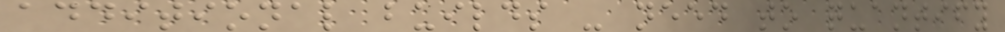additional builds - need to quantify
